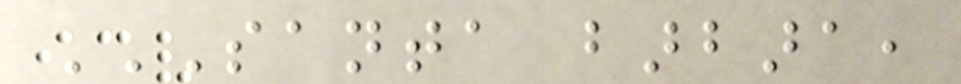SANTA BARBARA,
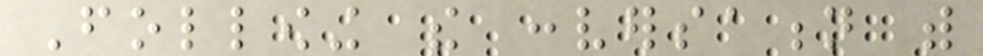Following the conversation with
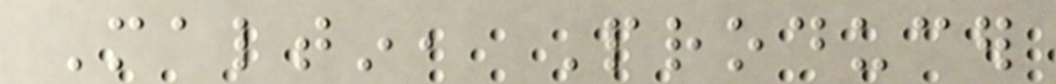Maltin, Producer
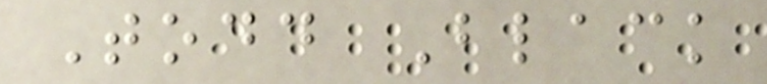Todd Black
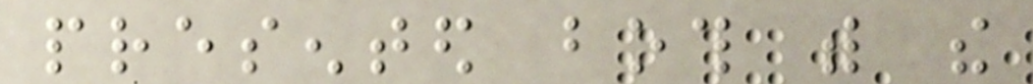presented both with the
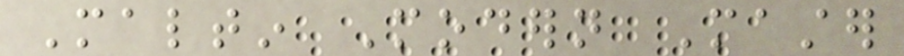Maltin Modern Master
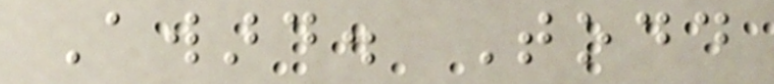Award. Todd
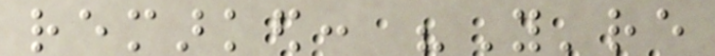remarked: "You're
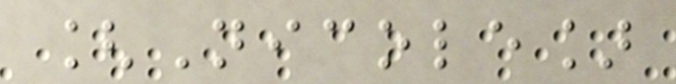[Nicole]
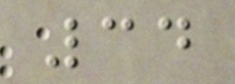34
